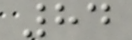84
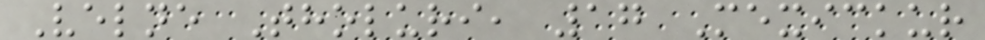Velne Tholuri, 17 Mexickur
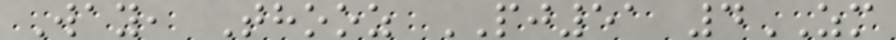Way, Thooz PJ51 4ZM
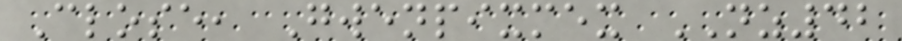Close, Gwenpixmex NZ42
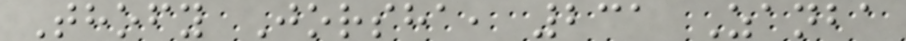Thofy Jorsha, 231 Zanba
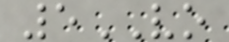5VO
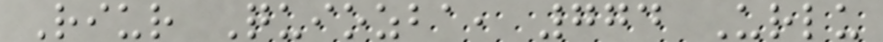Riur Quiozba, 774 Urlu
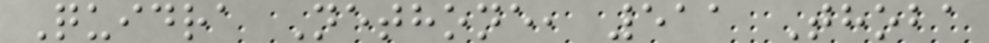Quidra Nethone, 511 Thoba
